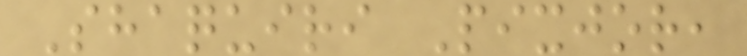Shaquiri Pixjor,
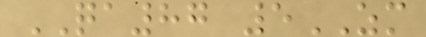QA87 5ZM
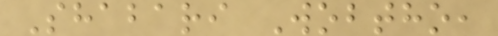Shabari Wobtho,
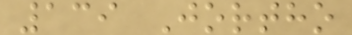139 Jortho
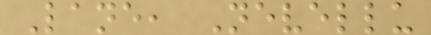Lane, Nevellu
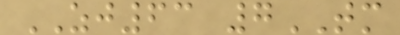ZJ63 7TM
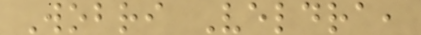Wobri Veldra,
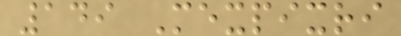149 Mexpixri
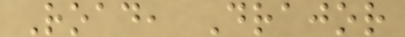Road, Drajor
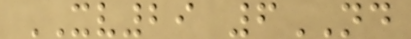XV29 6ND
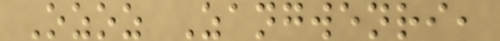Ozoz Zangwenri,
